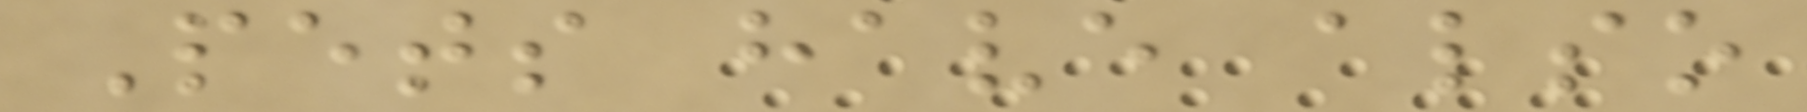Pets have also
